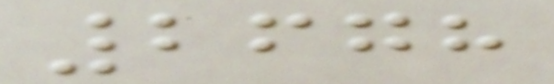2678
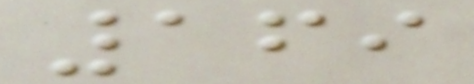169
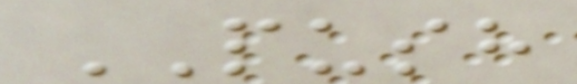PUSH
